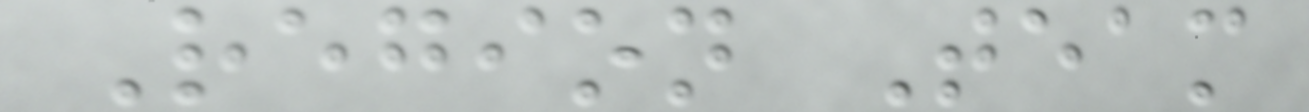Region Team
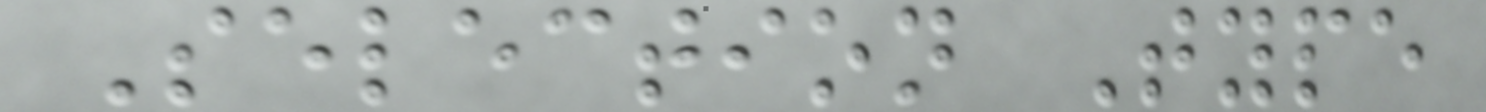Selection Type
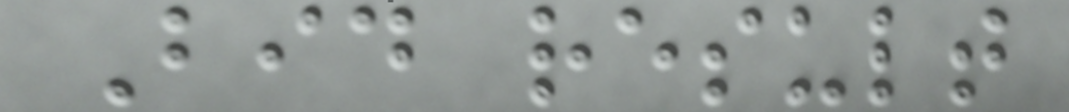Bid result
